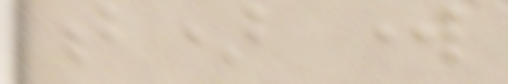b) work
